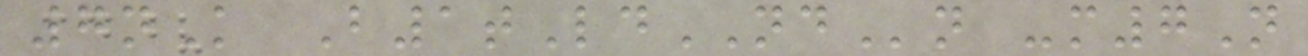7nK B1tLdNDn -m7N
